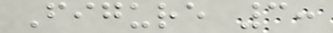Figure 3:
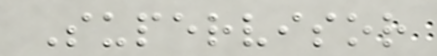Supervisor
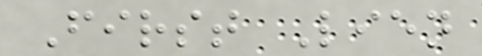First Lien
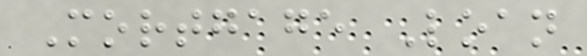Mortgage Loan
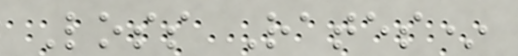Loss Rates*
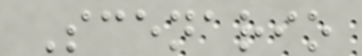Scenario
